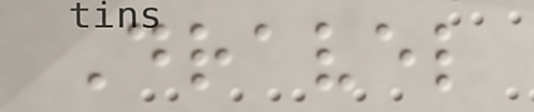Dravel
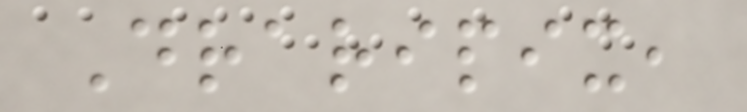Draripix,
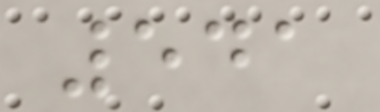541
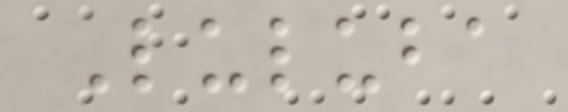Luluba
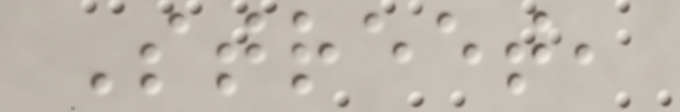Street,
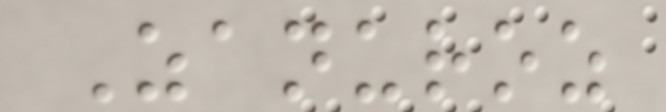Zanuroz
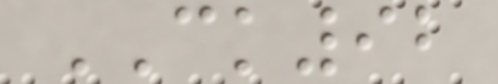CK92
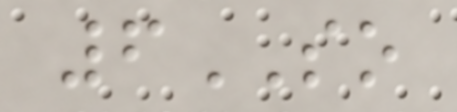6SO
